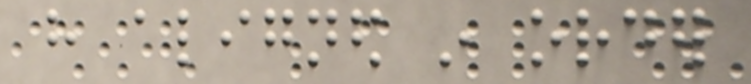have aligned in order
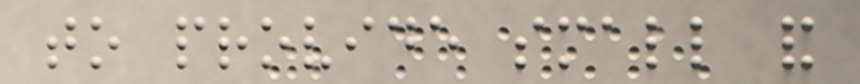to provide small and
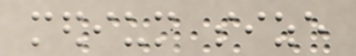medium size
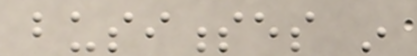businesses in
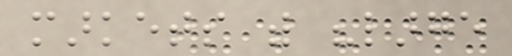markets with "large
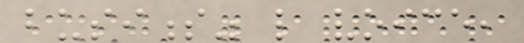business" like voice,
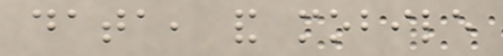data, and mobile
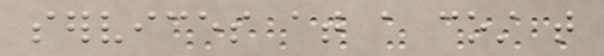services at a cost that
